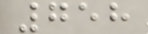758
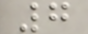7
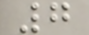7
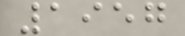1957
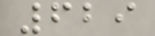629
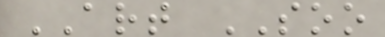ART SOO
